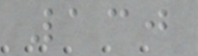130
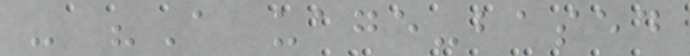- "A uage-based
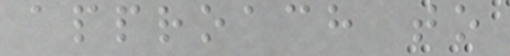approach to
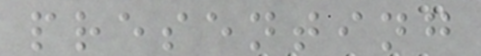presenting
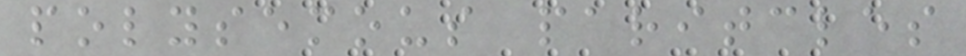polysemous paritcles
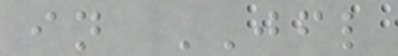in JFL
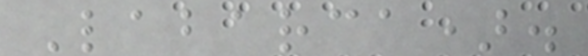Labarca).
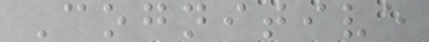Cognitive
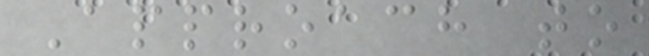Approach to
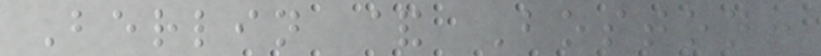Berlin & Boston:
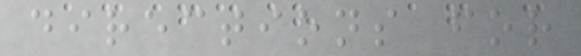directions for
